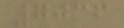7036
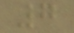7
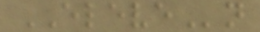ELEVEn
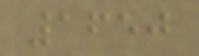1650
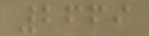2669
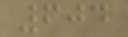604
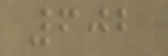602
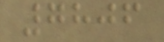7806
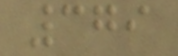379
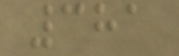381
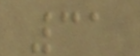31
